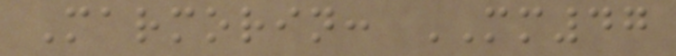Marmorin: MM47
